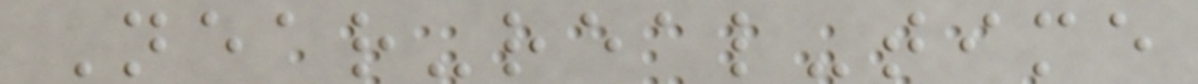Near-real-time
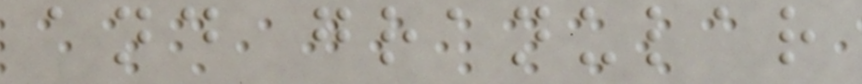and granular
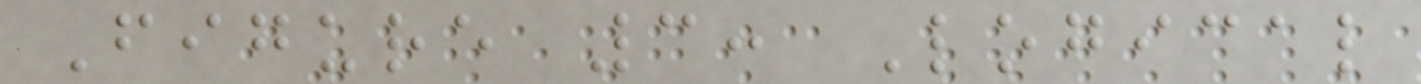Figure 3: Logical
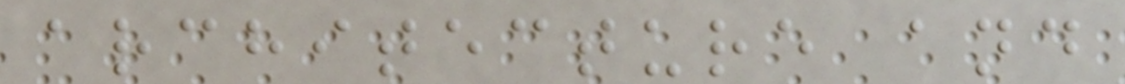architecture and
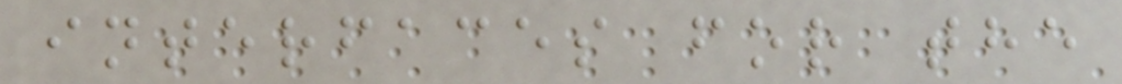interfaces for the
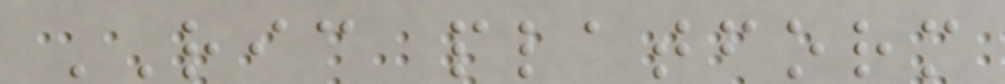RIC platform
